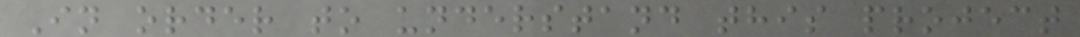In order to understand this project
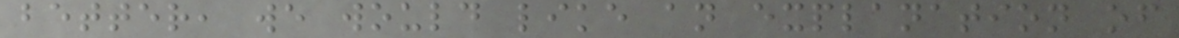better, we would like an explanation of
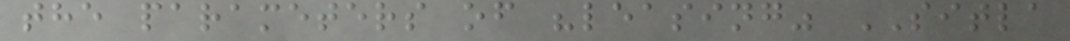the parameters of "leasing" SITLA
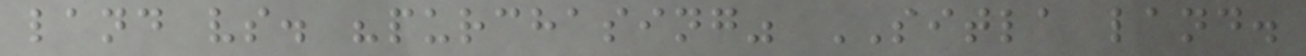land vs. "purchasing" SITLA land.
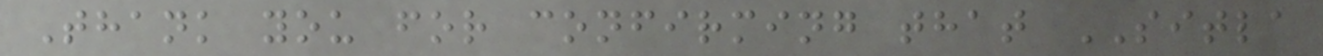Thank you for confirming that SITLA
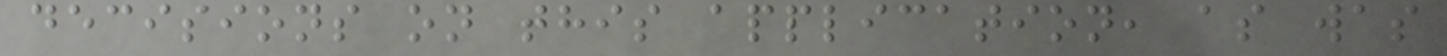decisions on this application, as was
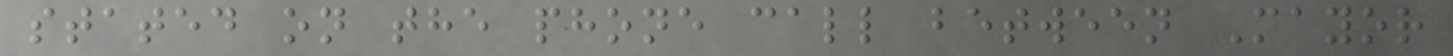stated on the phone call between Mayor
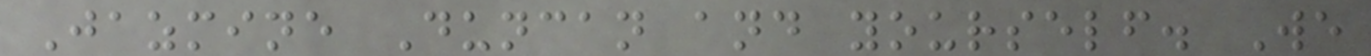Jazmine Duncan and yourself. We
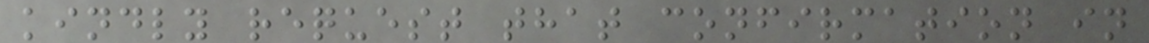kindly request that confirmation in
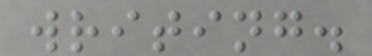writing.
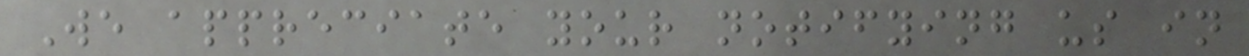We appreciate your notifying us in
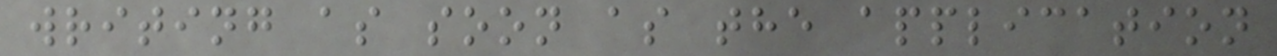writing as soon as the application
